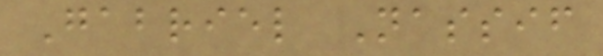Gabriel Nassif
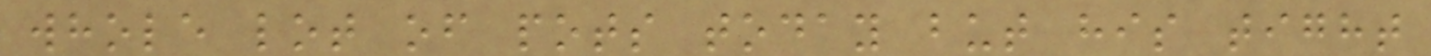whole lot of pots today but his tight
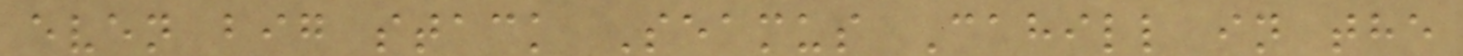even big stack Seamus Cahill in the
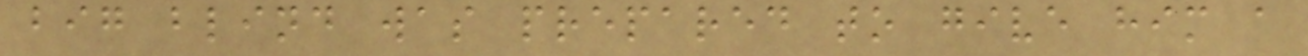big blind was prepared to give him a
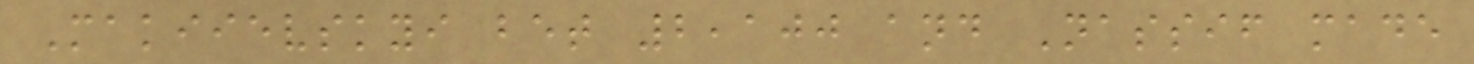Makiievskyi bet 2,100 and Nassif made
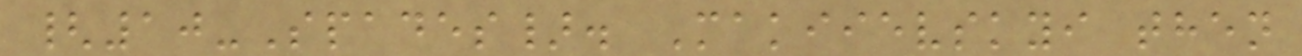{10-Spades}. Makiievskyi then
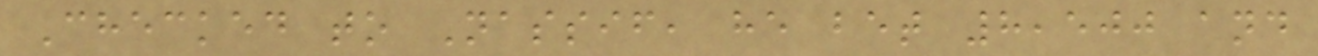Checked to Nassif, he bet 8,500 and
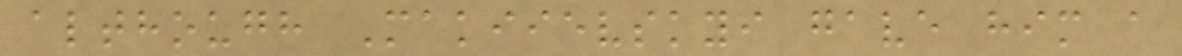although Makiievskyi gave him a
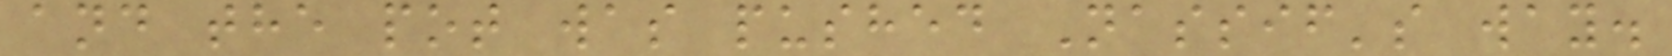and the pot was pushed Nassif's way.
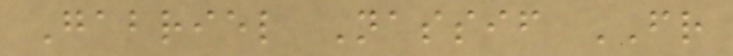Gabriel Nassif FR
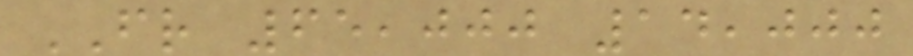FR 65,000 14,000
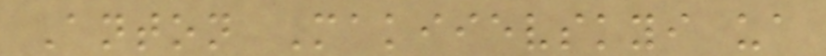Anton Makiievskyi ua
